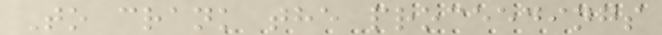To crank the proceedings
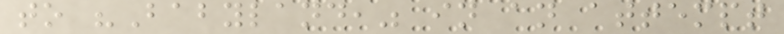to "Babyland," in an attempt
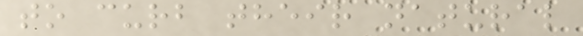to curb their natural
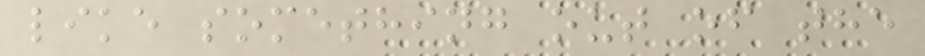like something out of the
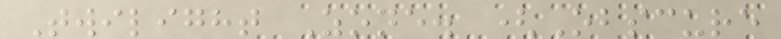Twilight Zone. (Obscure
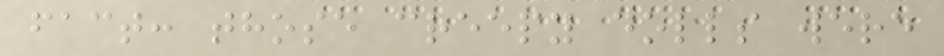fact: those creepy dolls were
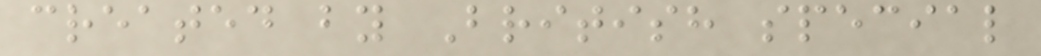created by British special
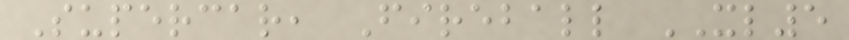Supercar, Fireball XL5
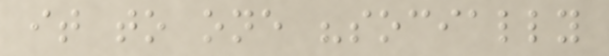it to one "socially
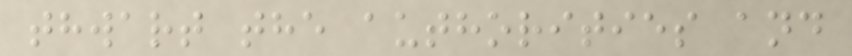thwart the authorities and
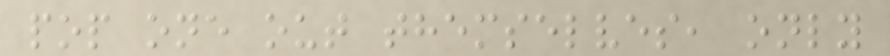pop one out themselves, only
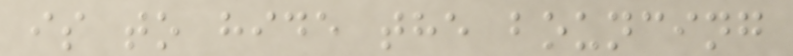is to hide the bouncing
